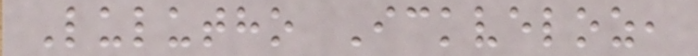Lulutho Ickveloz,
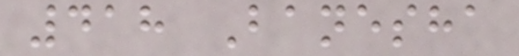418 Banesha
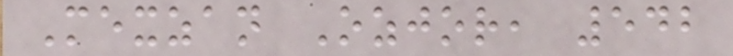Mexzan Ozjor, 542
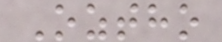Oztho
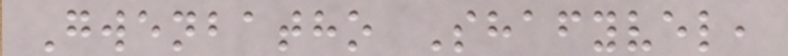Gwenbatho Shafyvel,
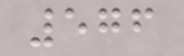576
